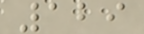129
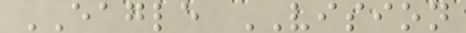EAGLE VISION
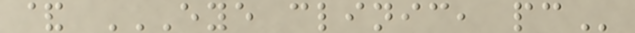& EYE CLINIC, PC
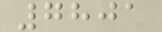7801
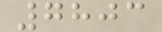7803
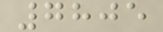7805
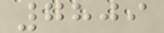7809
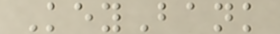KeyBank
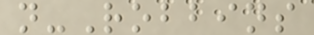n-Robbins
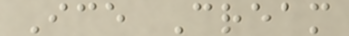Ice Cream
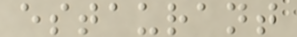estaurant
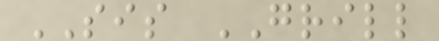SIS GRILL
